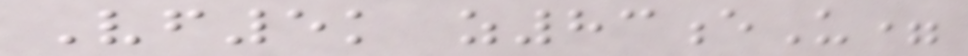Vf5k z83eU=
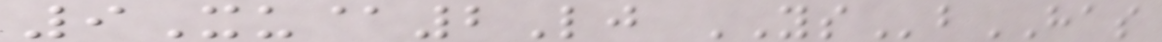9Xu@2Lj YSbHAS
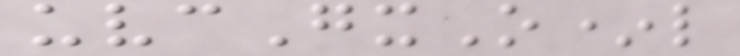uvcGxO*l
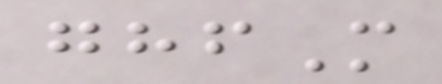ghfM
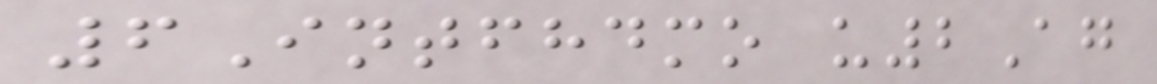6Intfhdmo u2Ag
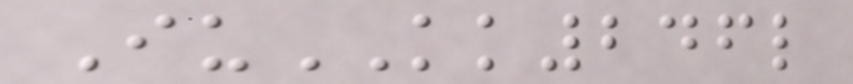IuKK246l
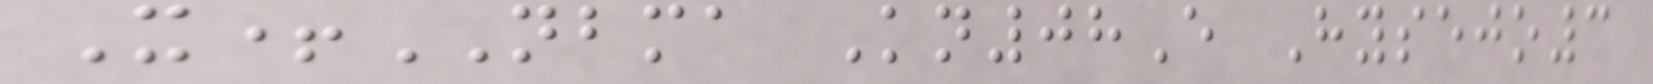X+NBMA Kn08E Hysejo3
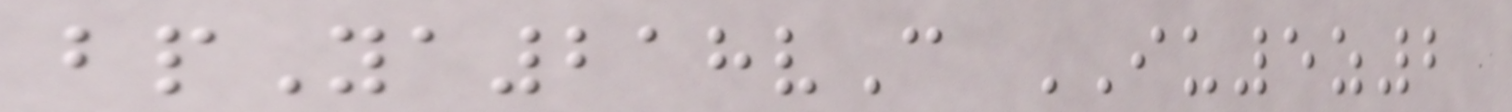bpYa218vC IU5z2
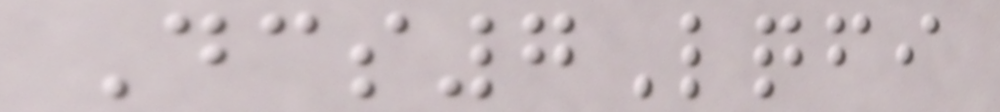Dcs7Lqfi
